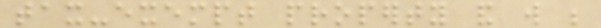tax-exempt property and will be
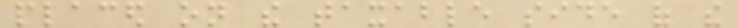placed on the taxable side of the
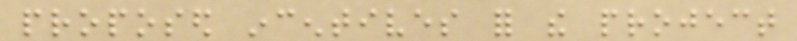proposed incentives for the project
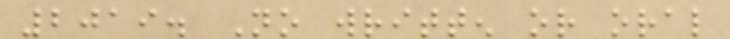2019. No written or oral
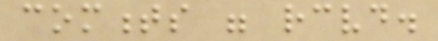comments were received.
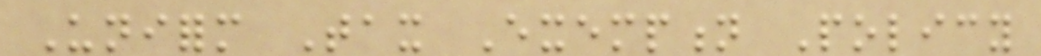Uniform Tax Exemption Policy
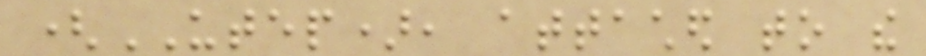(UTEP), attached to the
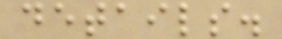details.
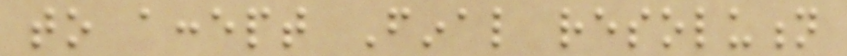to accept Final resolution
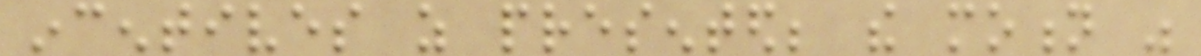incentives as presented; the motion was
